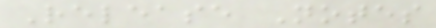Release Notes
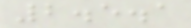2.5.1
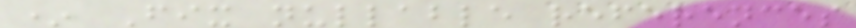* Fix nullable references
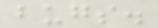bugs.
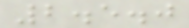2.5.0
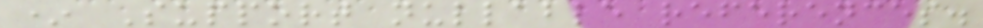* Support nullable references.
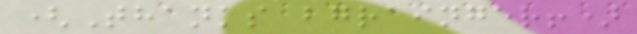(Thanks bgrainger!)
